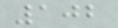102
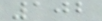102
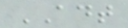ADT
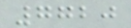7720
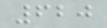620
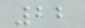22
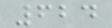624
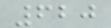620
